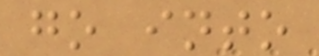go into
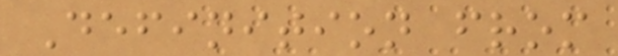Definition from
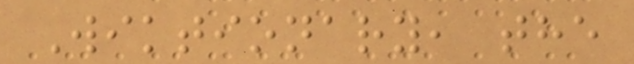Wiktionary, the
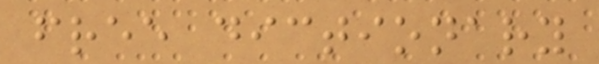free dictionary
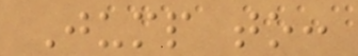Jump to:
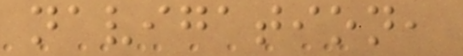navigation,
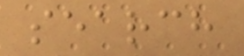search
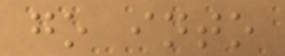go into
